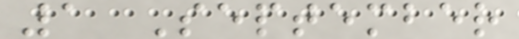1 September
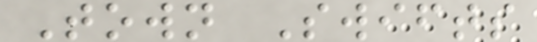Town Swifts
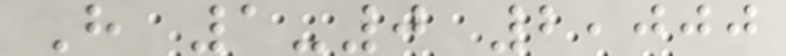H 1-0 2,000
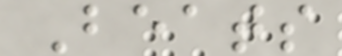Beats
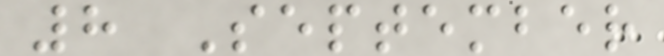8 September
